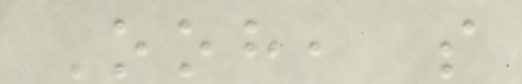Ooh, so
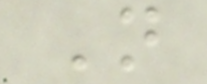Not
